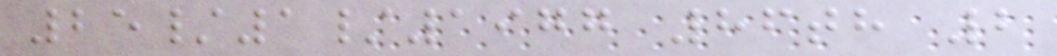25/1/1977 86th 2
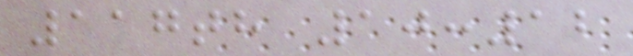117th 10:12
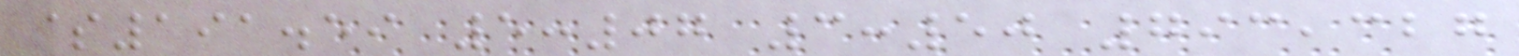$191.59 5:07 3:50 793,327
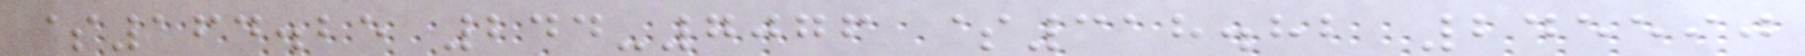$164.25 244-7076 $318.82 245590
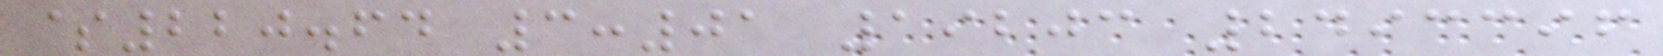$220.64 3:01 19203 2493396
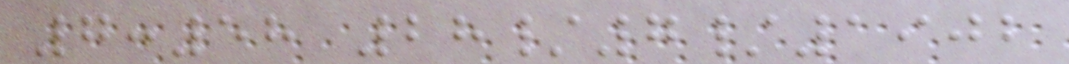7:58 28/7/1902
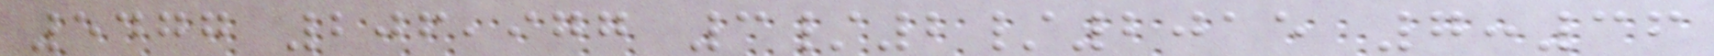5477 206,977 3/2/2015 7:36
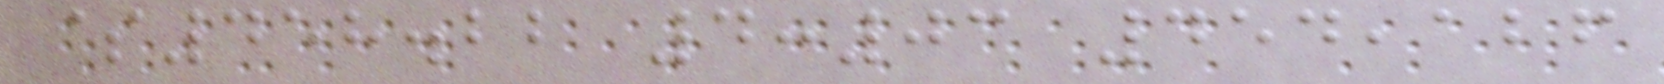$458.22 4:03 454,126
